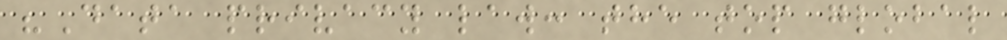"Data privacy law: the top global
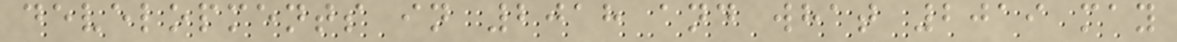developments in 2018 and what 2019 may
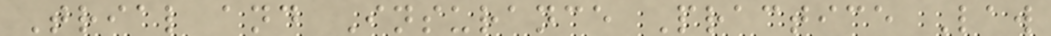Trial and Insurance Practice Law
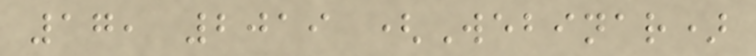17, 2019 (Webinar)
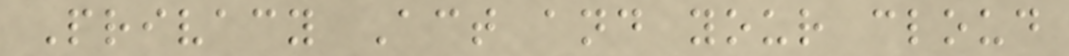Privacy Act and your cloud
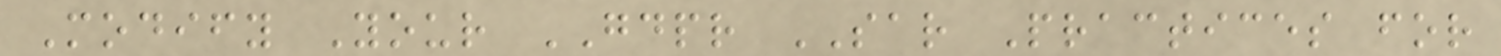Modify Your GDPR SAR Practices for
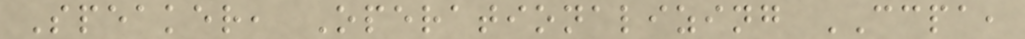Speaker, Operationalizing CCPA,
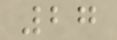27
